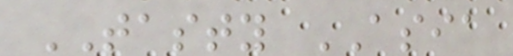TASTY ASIA
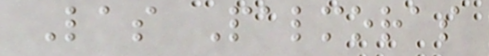Las Palmoras
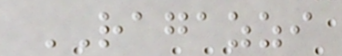RAGAZZI
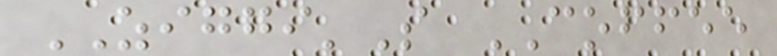ZIGGI'S COFFEE
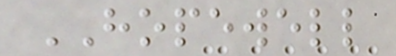HOPEWELL
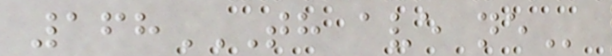168TH AVE NE
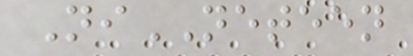NiNETEEN
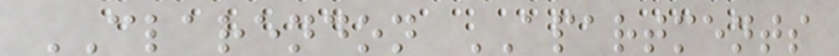CLARENDON APARTMENTS
